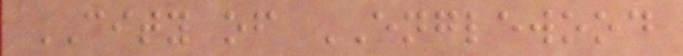CITY of ENGLEWOOD
